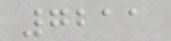7211
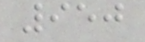950
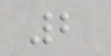2
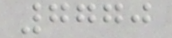7770
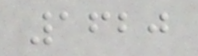1620
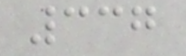337
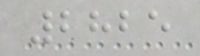2825
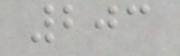203
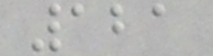121
